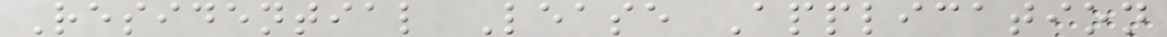Residential Lease Application
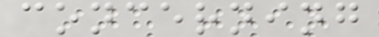concerning
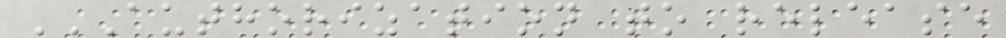AUTHORIZATION TO RELEASE
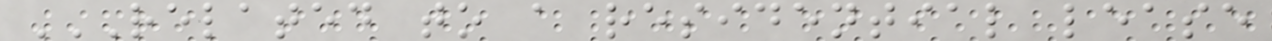RELATED TO A RESIDENTIAL LEASE
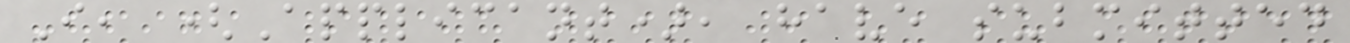I, (Applicant), have submitted
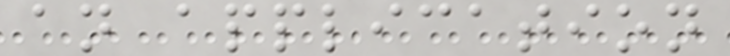an application
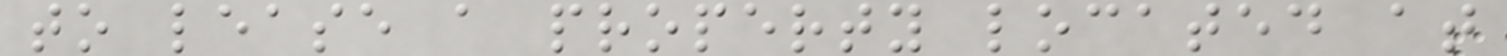to lease a property located at
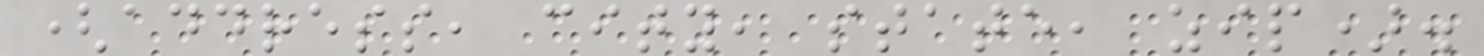(address, city, state, zip).
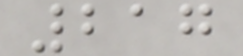217
